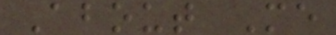About Me
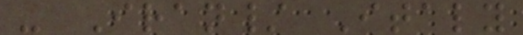- Iran/ Italy
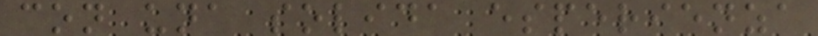con una solida esperienza
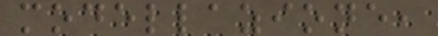modellazione,
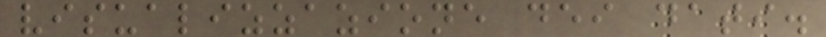visualizzazione dei dati.
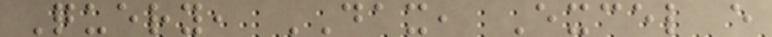Query, DAX, Excel e
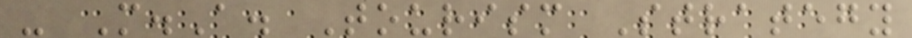- M.A. Tourism Strategy
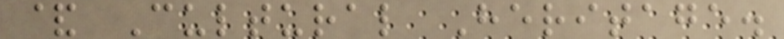& Cultural Heritage.
